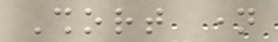Short name
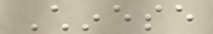Chinese
